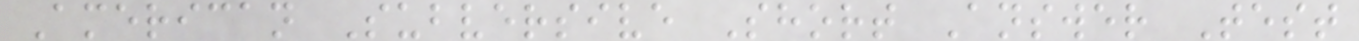American Subversive Short Answer Test
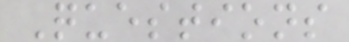Questions
